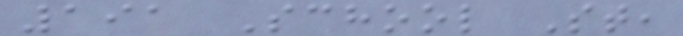191 School St,
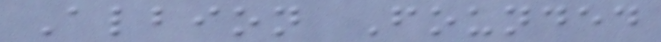Albion Founded
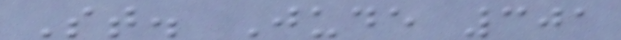St. Jude 301
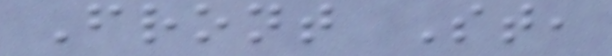Front St,
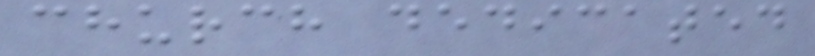church dedicated
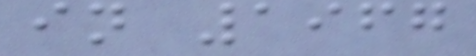in 1967
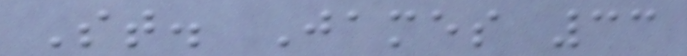St. James 33
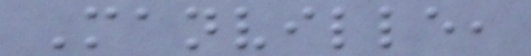Manville,
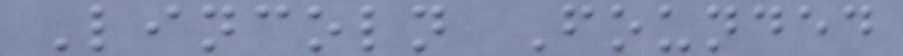Lincoln Founded
